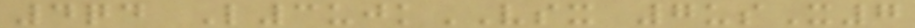4qd L3ujkVSX 7usX7
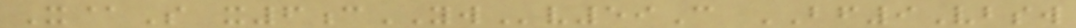X@S x6cYWv59C BF9Vbsw
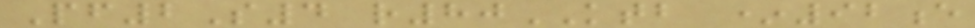Pf2S4 r80KTB *92e
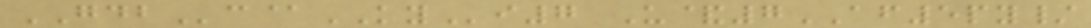GDBc@KYi7 U&7AF5py/
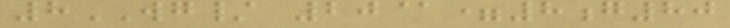8WG/ 20@=8g80
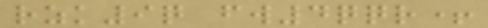rzk9q fw4qqr+
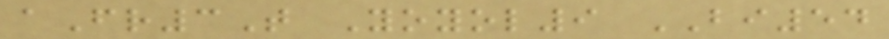aFr3T Yoyol9 BI54
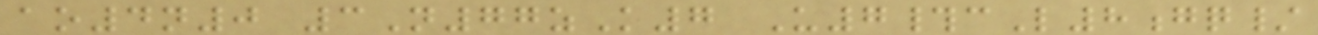ao4n0 3N77zK7 U7#cL8gq/
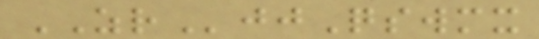ZRjjQswmx
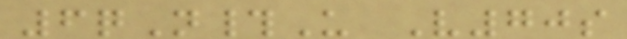6qN#U V70s
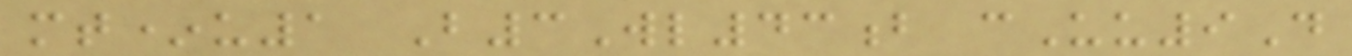mt*u1 B3Wl43b cUu9D
